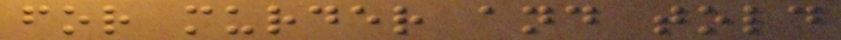for murder and told
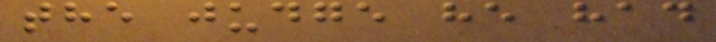the judge he had
